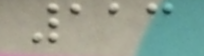113
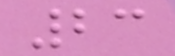23
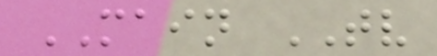MAIN TV
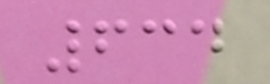634
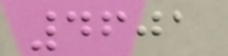4601
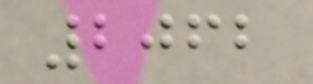2062
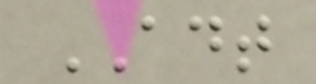ADT
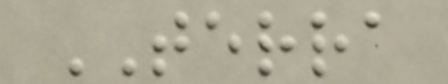TERRA
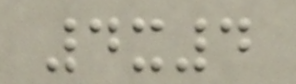4x4
